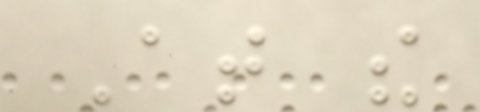At the
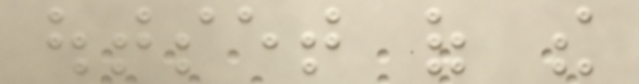outset of the
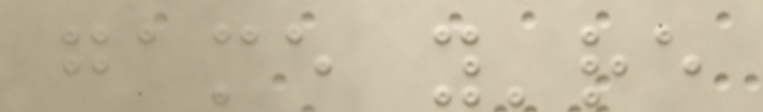game you're
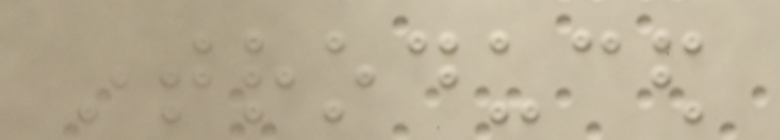introduced
